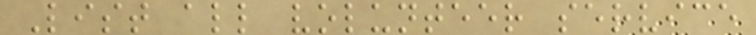List all volunteer service
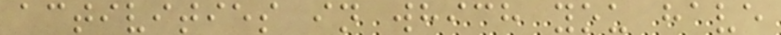activities in which you have
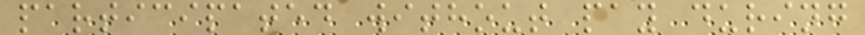participated without pay during
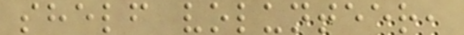shelf volunteer,
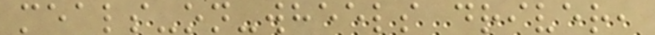meals-on-wheels driver,
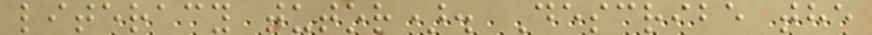literacy tutor). Describe the
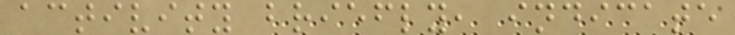activity briefly, indicate
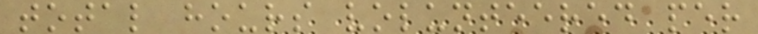total hours volunteered per
